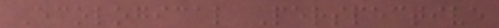Ecological Perspective
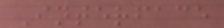Interface
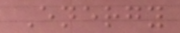Energy
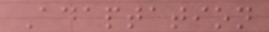Adaptation
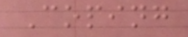Coping
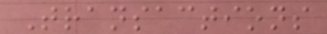Transactions
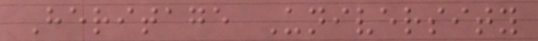Heritage University
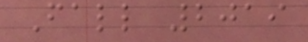Fall 2019
